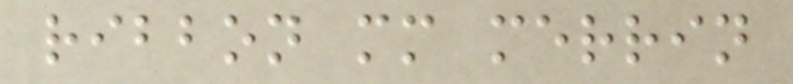ribbon mm merrin
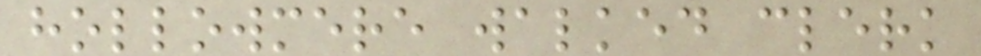hollowmere walked clerk
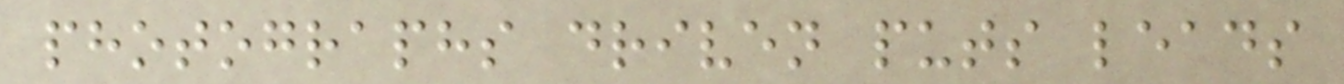photographs driven puts leads
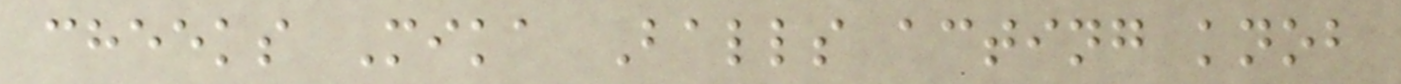cheeks Mika Balls acting knob
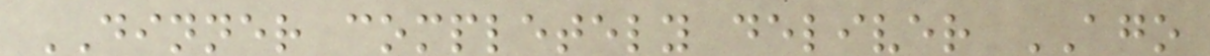DINNER completely deliver AGO
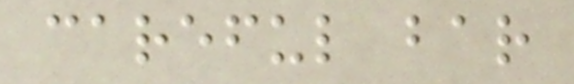careful bar
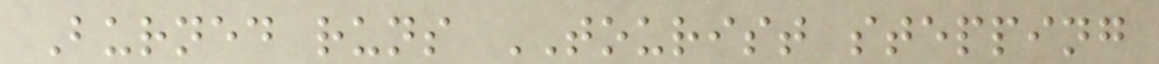Burned runs TOURIST stepping
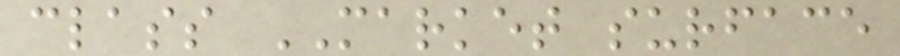class MARKET surface
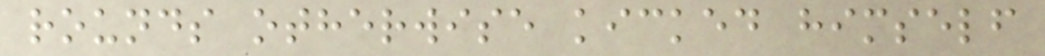rounds otherwise kicked himself
